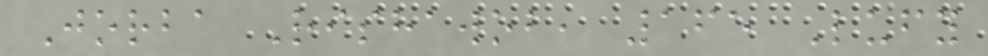Jorba Rishawob, 165 Lufy
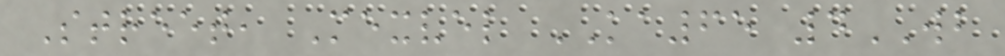Street, Mexvel KA65 4WB
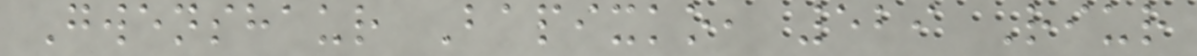Gwenshaur Bapixko, 529 Riur
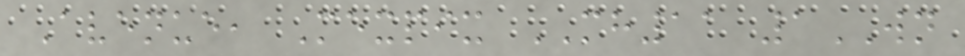Avenue, Mexpix MH11 1WN
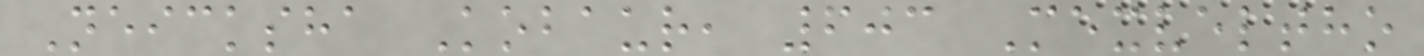Neicksha Kobaur, 603 Mexveltho
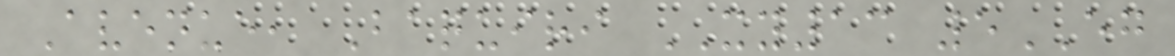Avenue, Baquiri XY13 5EG
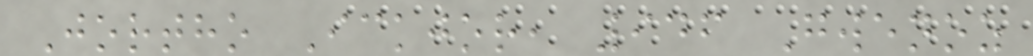Jortho Ickjor, 946 Gwenoz
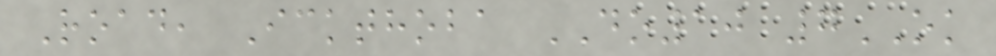Road, Ickthoba DO10 7OK
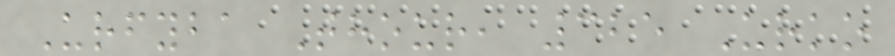Urfyba Thour, 325 Urko
